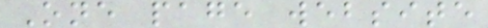One page website
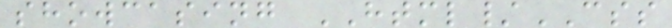showcasing HTML/CSS
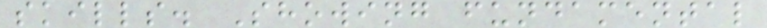skills. Showing fundamental
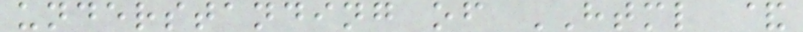understanding of HTML &
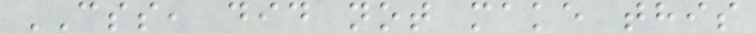CSS, did not make this
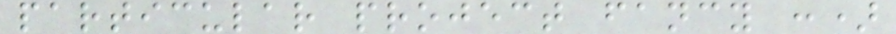particular project fancy :)
